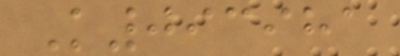K093981
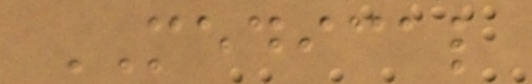MEDICAL
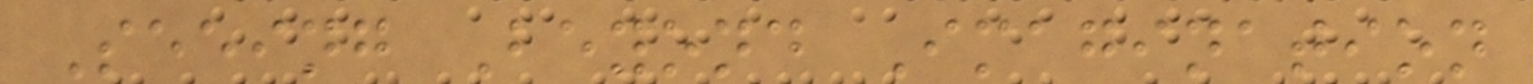Seeing Beyond Imagination
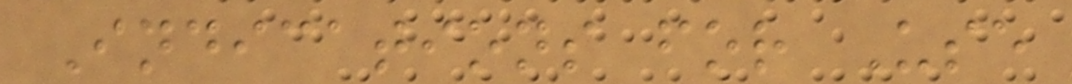Indications for Use
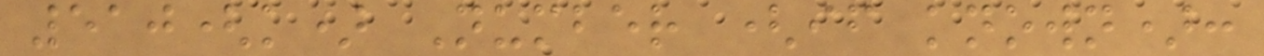510(k) Number (if known):
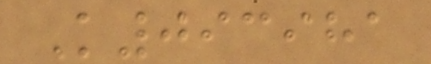K093981
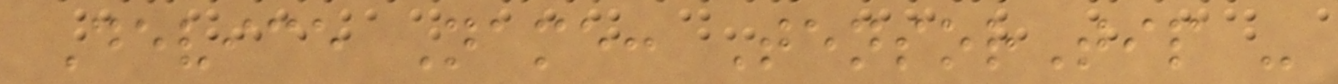Device Name: TensorTip -
